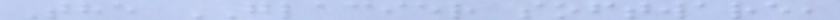The GLACIER software,
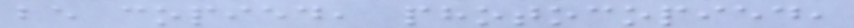be copied, photocopied,
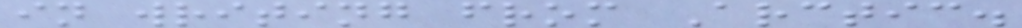in writing from Arctic.
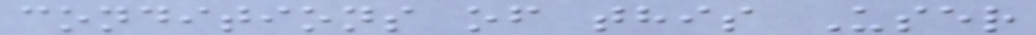conditions of this User
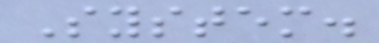System.
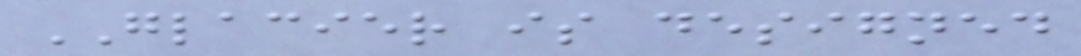GLACIER is designed
